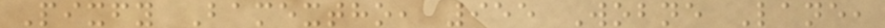Pixfy Bamextho, 955 Wobne Lane,
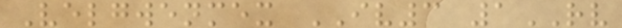Velgwenmex IV3 1RV
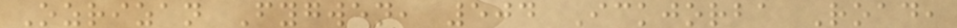Ozrizan Fygwen, 504 Ickjorba Road,
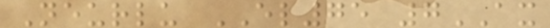Neurlu EL75 7AX
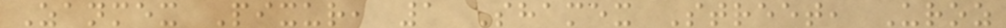Zanmex Pixur, 1 Shamex Street, Uroz
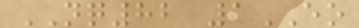NQ82 1EO
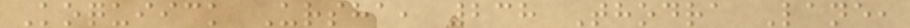Koquiick Ursha, 238 Thodra Lane,
